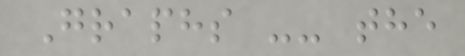Graphs -- the
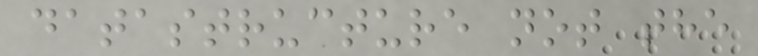datastructure not the
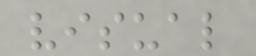visual
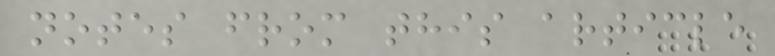notes from this article
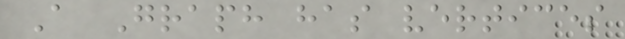A Graph has vertices
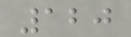120
